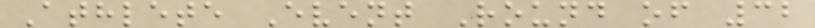Athlete Event Round of 32
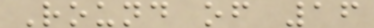Round of 16
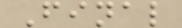Final
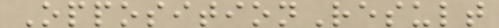OppositionResult
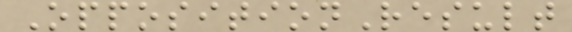OppositionResult
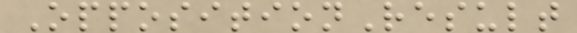OppositionResult
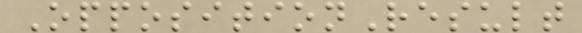OppositionResult
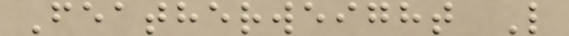Featherweight L
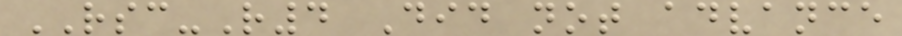RSC-R4 Did not advance
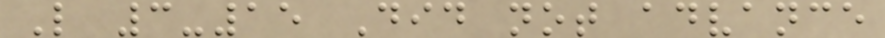L 3-15 Did not advance
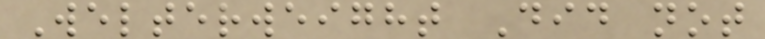Welterweight Did not
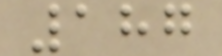187
